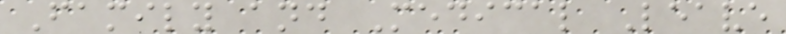Family and Medical Leave
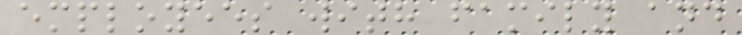employees with family and
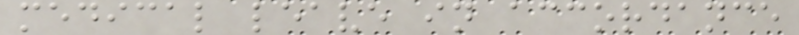medical leave in accordance
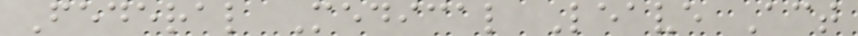Federal Medical Leave Act
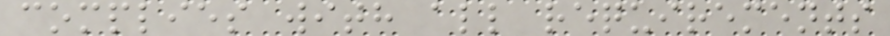complies with all requirements
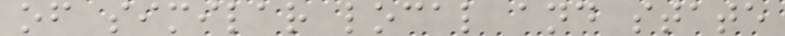of similar local and state
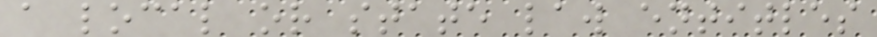a local or state law entitles
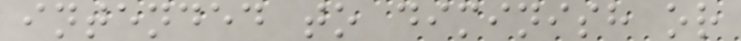intended to diminish or
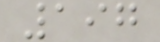197
